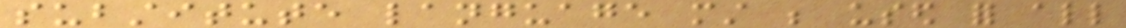substitute language must be used for all
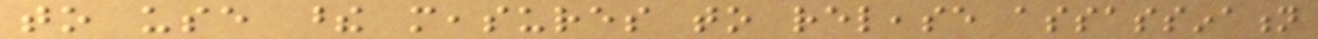to use these measures to release assassination
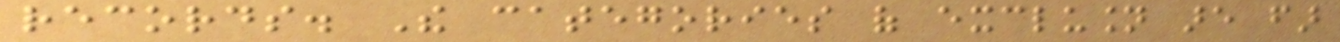records. The categories of exclusion are far
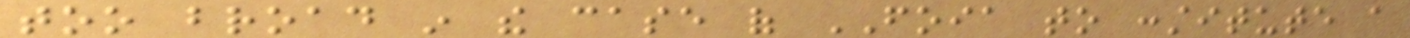too broad in the case of FOIA to constitute a
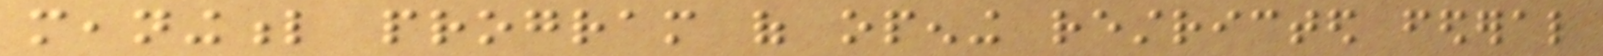meaningful program of opening restricted federal
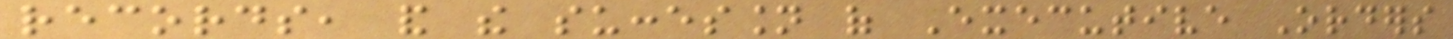records, and the succession of Executive Orders
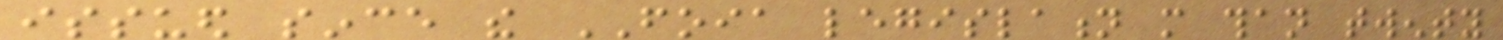issued since the FOIA legislation more than twenty
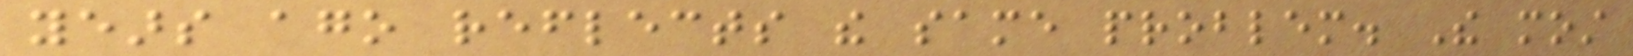years ago reflects the same problem. The most
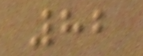82
